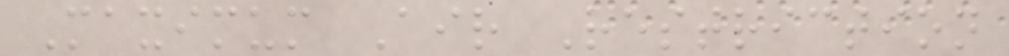Maximum Air Restriction
